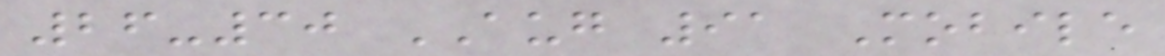26-30 AUG 91 Mobile
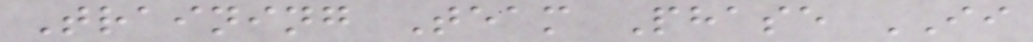Training Team Phase II
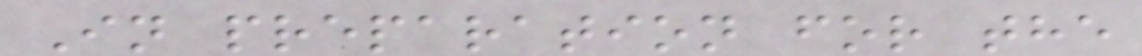In preparation for the
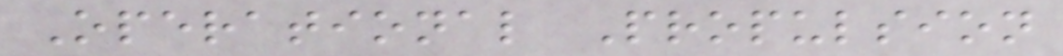Operational Propulsion
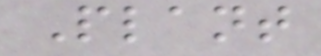Plant
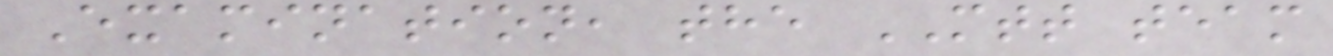Examination, the MTT team
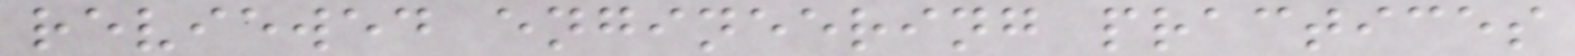reviewed engineering practices
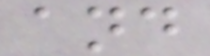and
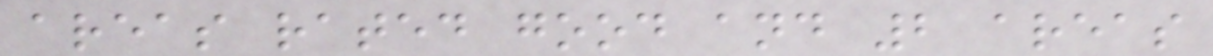areas rated good and 2 areas
